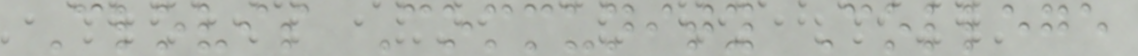Clovis Community College
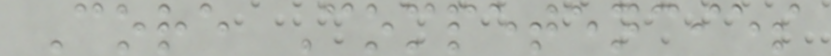Core Competencies
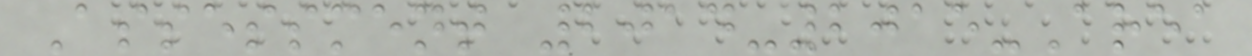Assessment 2014-2015-Area
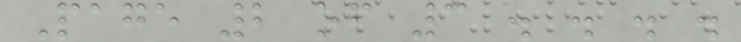Page 2 of 3 . . . .
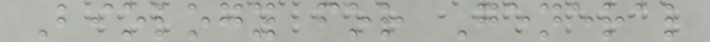Biology for General
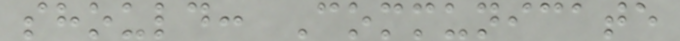should: Communicate
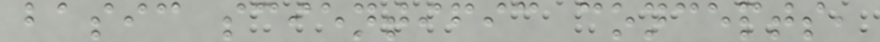basic scientific concepts,
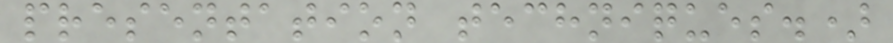presentation techniques.)
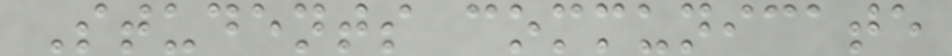Students communicate
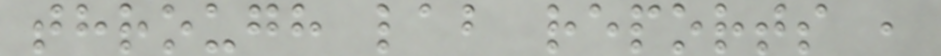through lab reports ,
